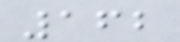162
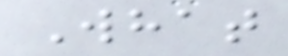What
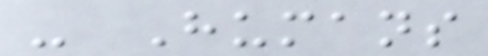- Humans
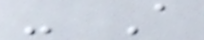- A
